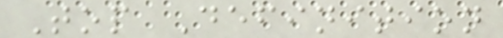Top Definition
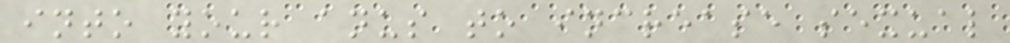into your anus to increase sexual
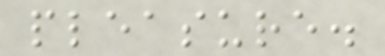pleasure.
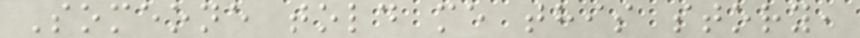Someone told me this story,
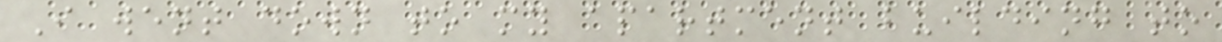I went down to my apartment building to
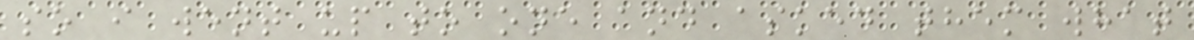so i went up to one and asked them what
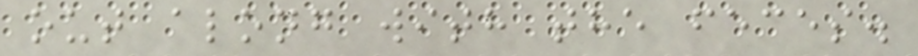out along with the feces.
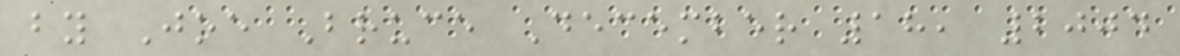by Joe Bruce December 18, 2004
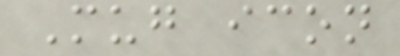Mug icon
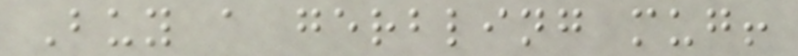Buy a gerbling mug!
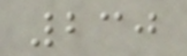230
